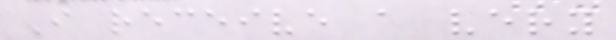I receive a very
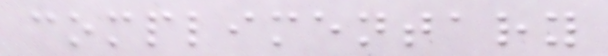complimentary
